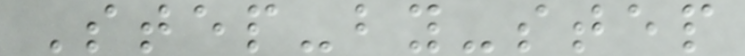Step-by-step
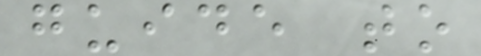guide to
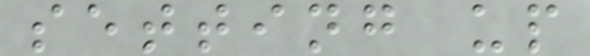setting up
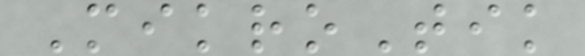MikroTik
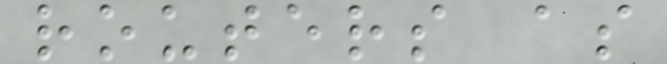routers as
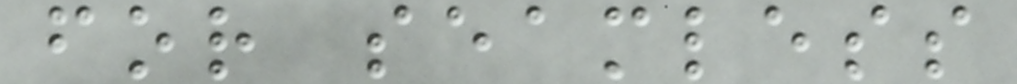for seamless
